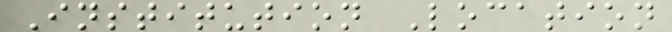Institution Location
